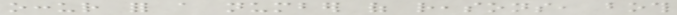occur for a number of reasons, both
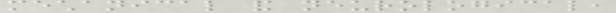mechanical and neurological,
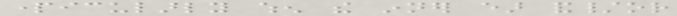particularly when the inner ear and/or
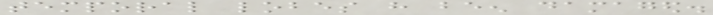temporal lobes have been damaged.
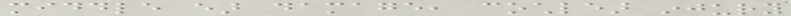middle ear damage, cochlear injury
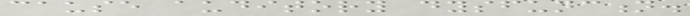cause auditory dysfunction.
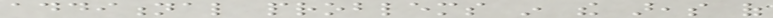additional problems in the areas of
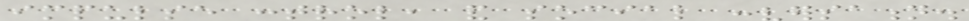impulse control, and social conversation.
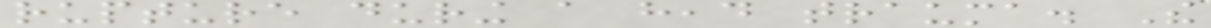rupture during a head trauma. The
